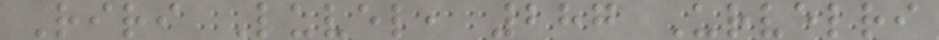Riri Luvel, 287 Urvelri
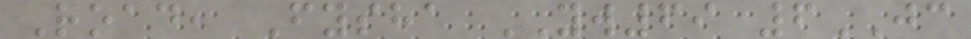Road, Fysha YW69 6JC
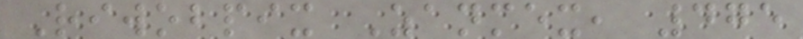Riwobpix Zanmex, 475
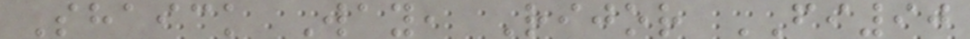Shaick Way, Rijor FI90
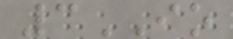3IO
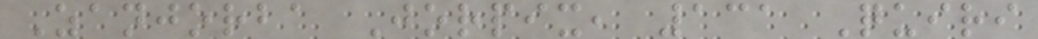Zanjorba Jorpix, 131 Quiri
